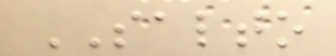SALTO
